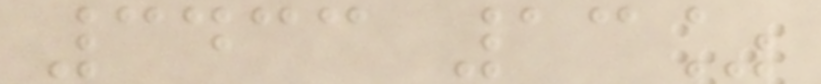3433 13%
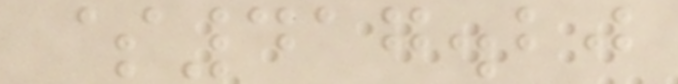$417.20
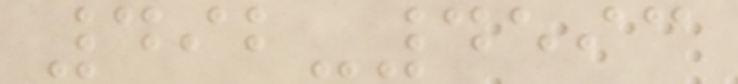492-4593
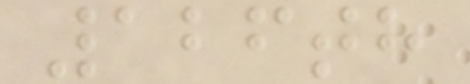126th
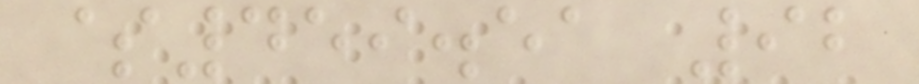$459.51 92
